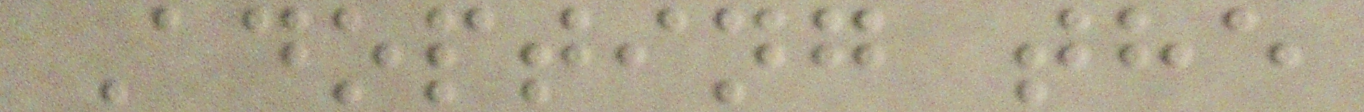Adopting the
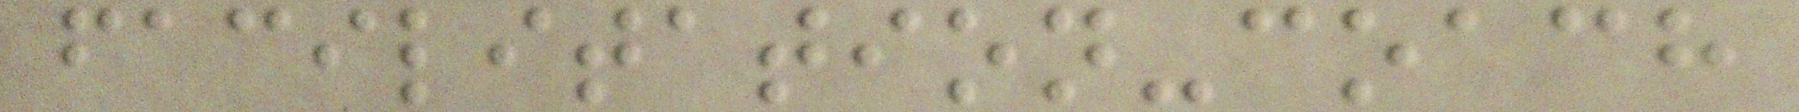facilitation-coach
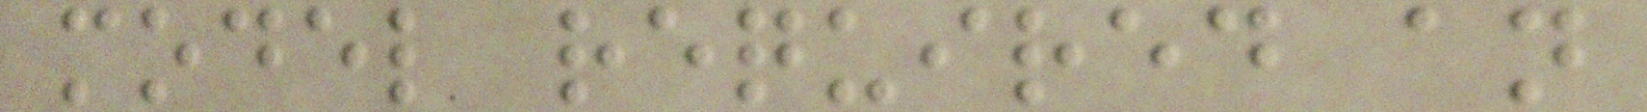model required an
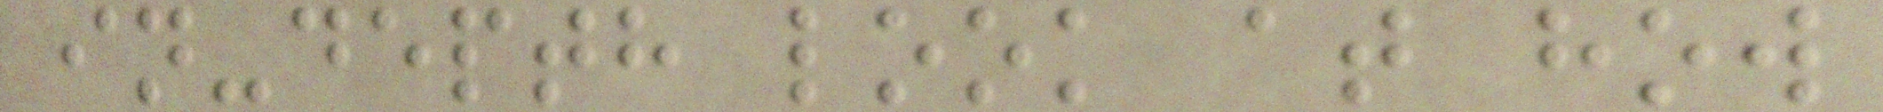in-depth look at how
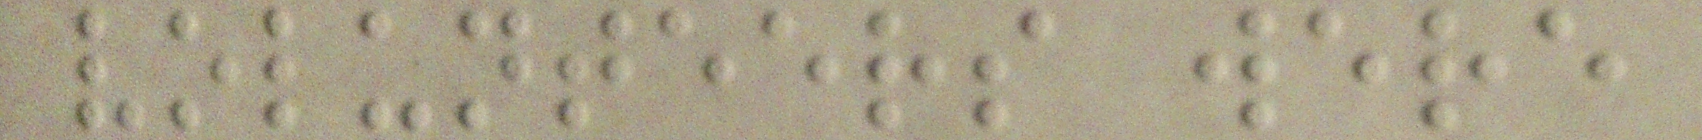volunteers were
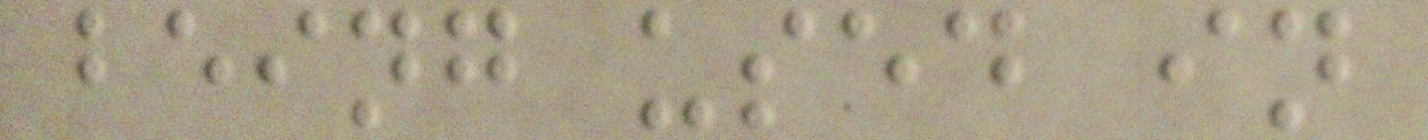being used in
